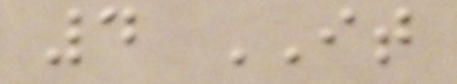4 IT
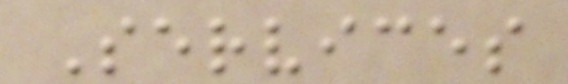Services
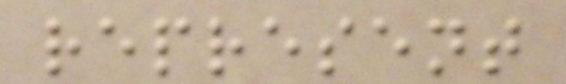represent
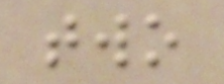two
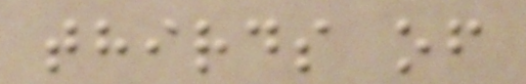thirds of
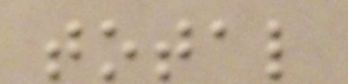total
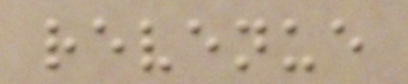revenue
